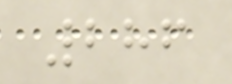286
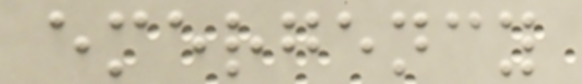emergency
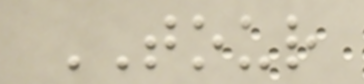TOUR
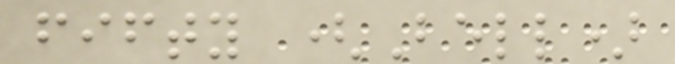fifty (Bell)
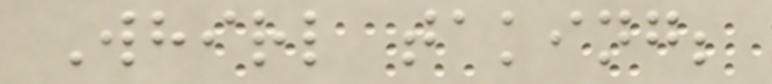Whirl taking;
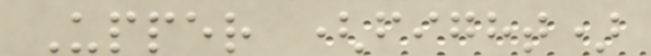Upper (fight)
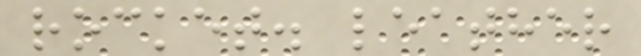rocket. leather
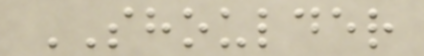SHOULDER
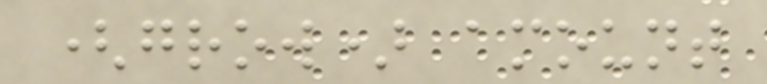(grow) amount
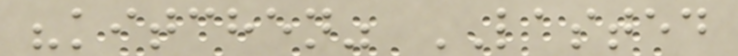"kitchen" LASTED
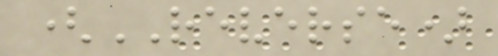(REVERSE)
